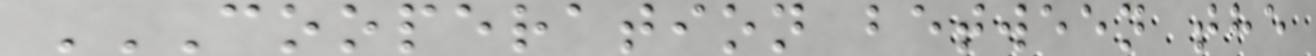COOPERATION BETWEEN THE
